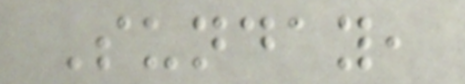Sunday,
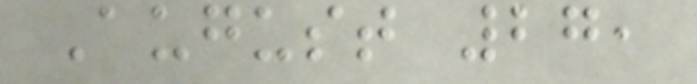August 27,
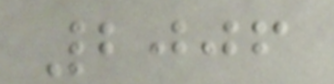2006
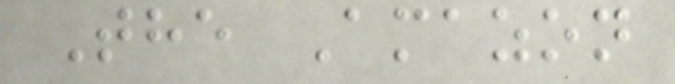The Amazon
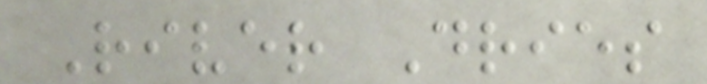River Dries
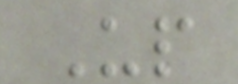Up
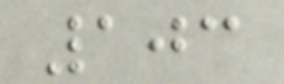103
